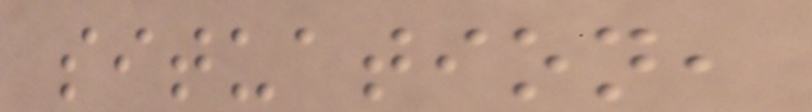situation,
